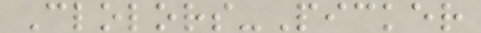Clolors-Picker
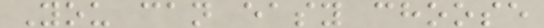You can easy choose
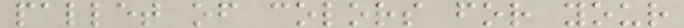pallet of colors for your
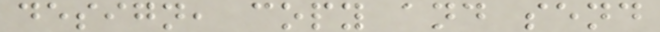design, copy and send
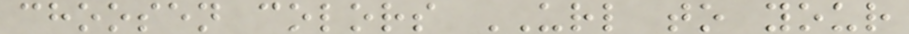choosen colors URL to your
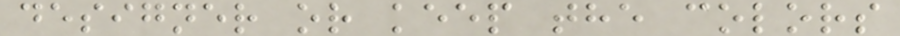designer or keep the colors
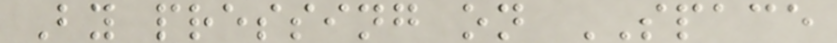By pressing on SPACE
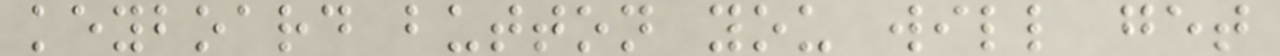keyboard button you will get
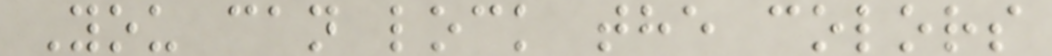You can lock the colors
